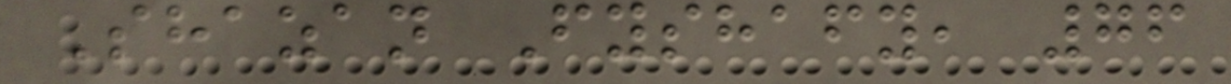Shazan Fyshafy, 76
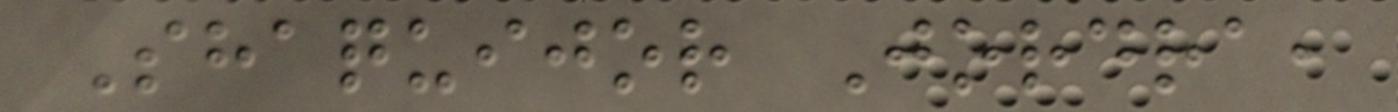Shaquijor Jordra,
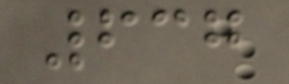637
